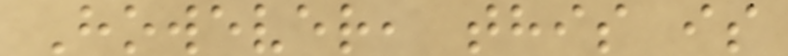However, this is
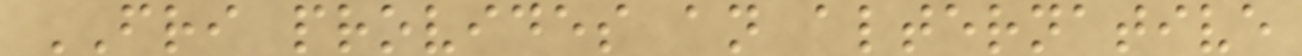FRI provides an alternative
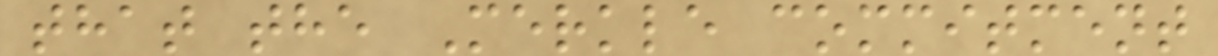that the Merkle commitment
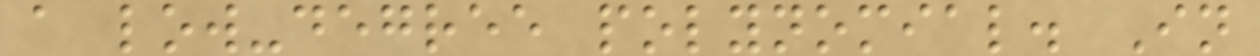a low-degree polynomial. In
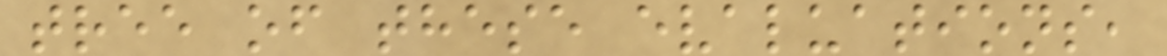tree of these evaluations,
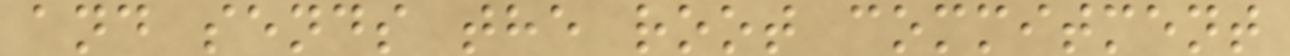and sends the root commitment
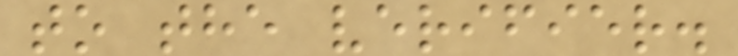to the verifier.
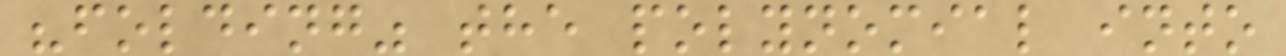"folding" the polynomial into
